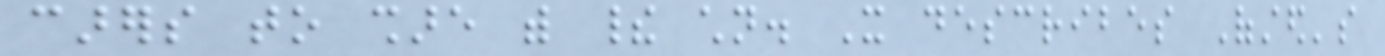carers to share with their children. It describes Ofsted's
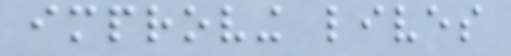improving lives
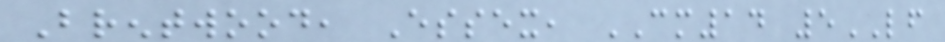Brentwood, Essex, CM14 5LF
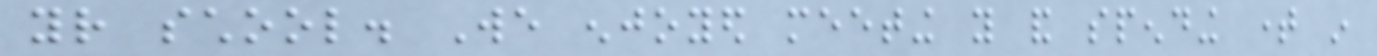your school. We enjoyed meeting you and spending time in
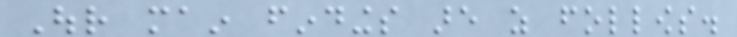Our main findings are as follows.
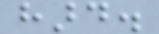hard.
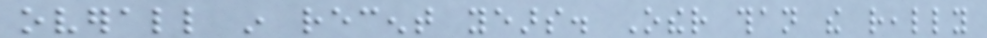overall in recent years. Other than the really
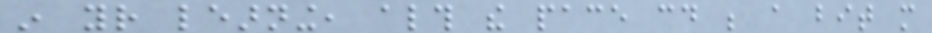in your learning, although the pace could be a bit more
